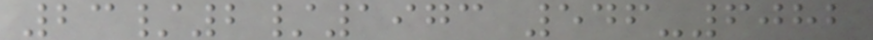23/2/1973 546-6082
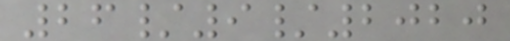26/9/2020
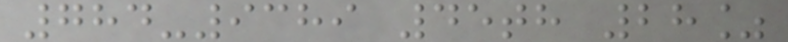784-9389 45th 28%
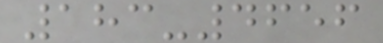183-4656
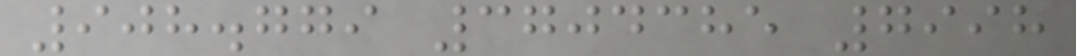908.779 3704385 7998
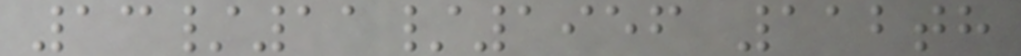13/11/1956 112th
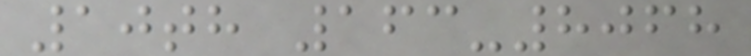10th 163-8068
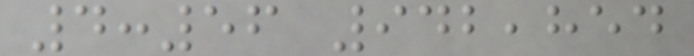4:56 942,854
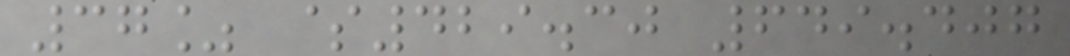37% $429.30 649.407
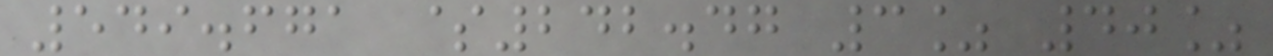549.671 $242.47 3% 40%
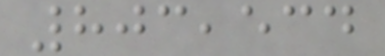803,534
